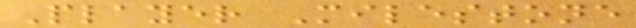Player Milestone
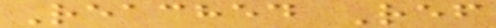Reached Ref
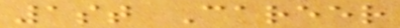1st Career
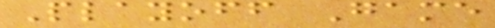Playoff Game
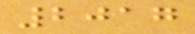2017
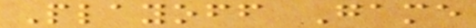Playoff Game
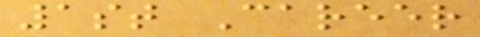1st Career
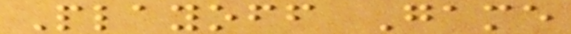Playoff Game
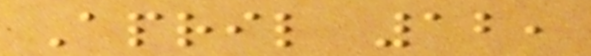April 12,
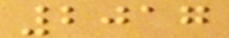2017
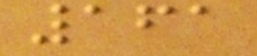161
